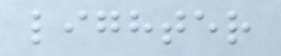lighter
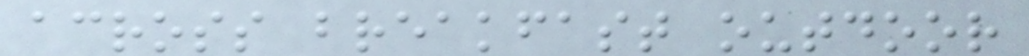across breakfast outdoor
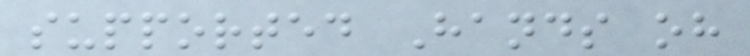supported Hands oh
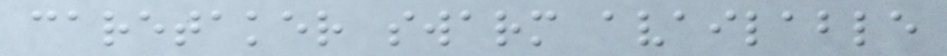caretaker swarm available
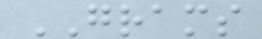GRAMS
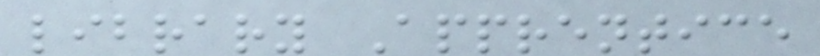library Apprentice
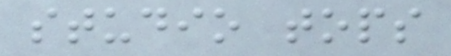studio tops
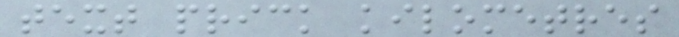text prick kilometres
